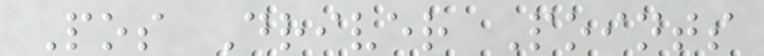Pos Driver Points
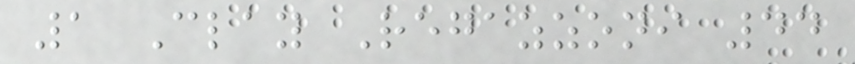1 Clay Regazzoni 44
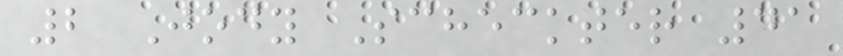2 Jody Scheckter 41
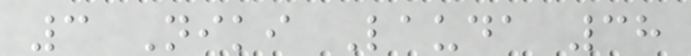3 Niki Lauda 38
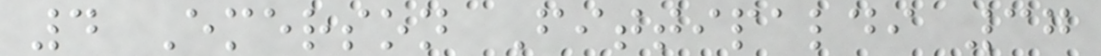4 Emerson Fittipaldi 37
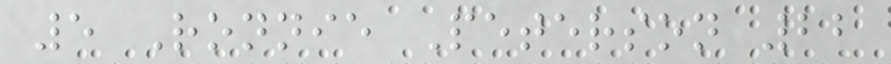5 Ronnie Peterson 22
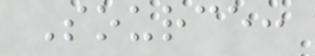Source:
